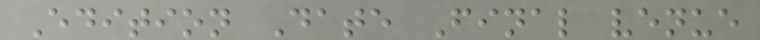Edition Date Final venue
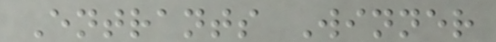Entrants Winner
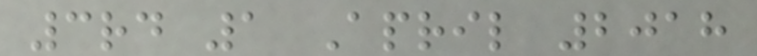3rd 1 April 2018
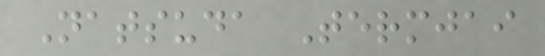Natsuda Termjai
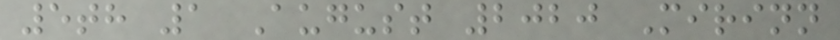5th 1 August 2020 Mirinn
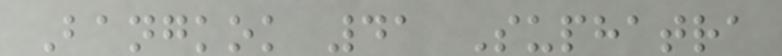Bangkok 41 Suphatra
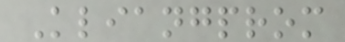Kliangprom
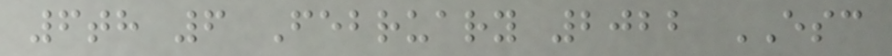6th 6 February 2022 ESC
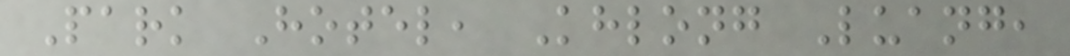Park Hotel, Khlong Luang,
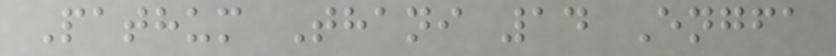Pathum Thani 14 Engfa
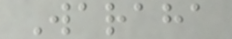Waraha
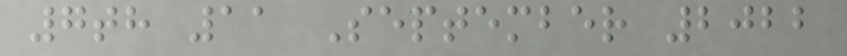7th 11 September 2022
